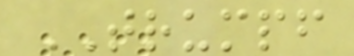TRUMPF
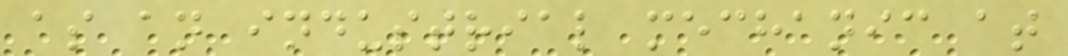as an industrial mechanic at
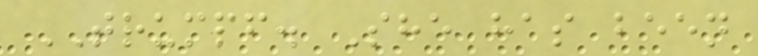TRUMPF. She has been
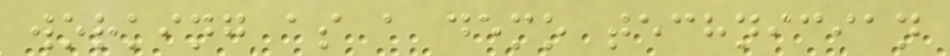working as a demo technician
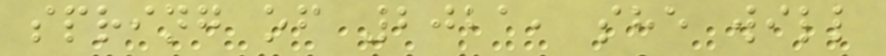spring of 2021, she will
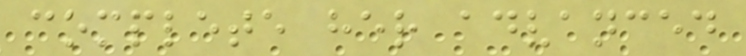complete her advanced
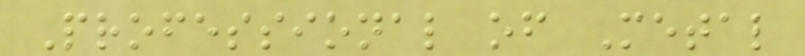Professional of Metal
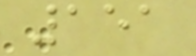151
